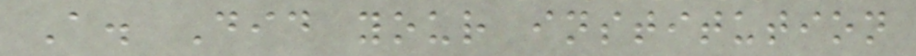A. Did your institution
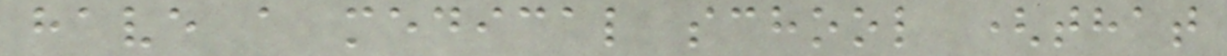have a medical school (that
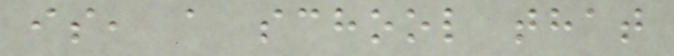is, a school that
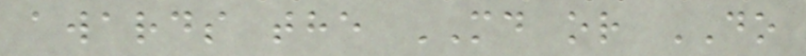awards the MD or DO
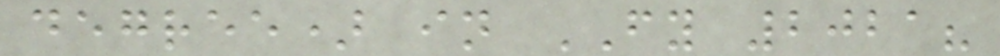degree) in FY 2021?
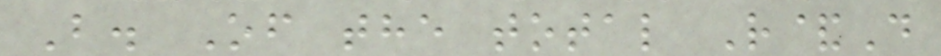B. Of the total R&D
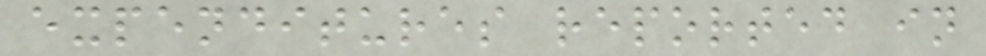expenditures reported in
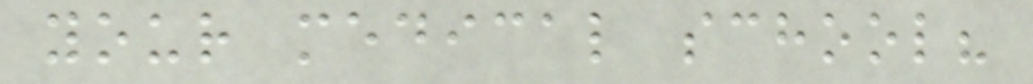your medical school?
